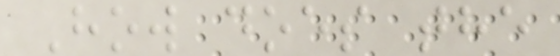How does the
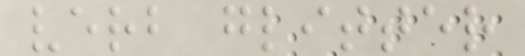verb glitter
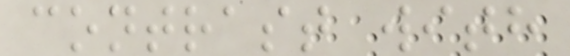contrast with
